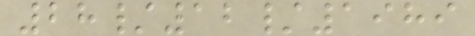28/12/1989
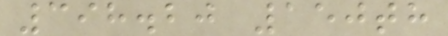398.20 150th
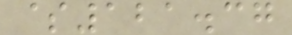$121.37
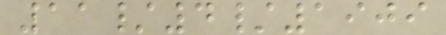11/4/1909
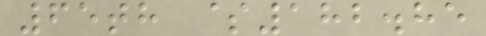65th $182.85
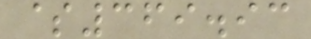$369.93
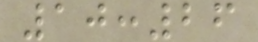10:26
